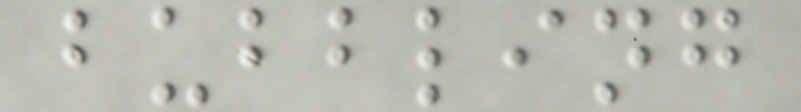bubbling
